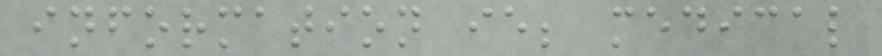information ie; medical
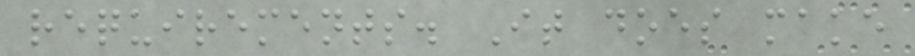requirements. It does make
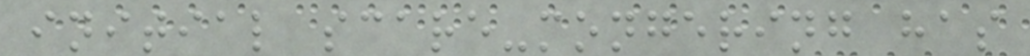initial scare-mongering has
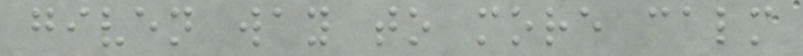given way to more calm
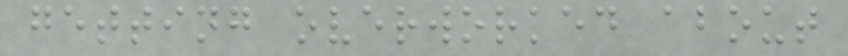getting overworked about
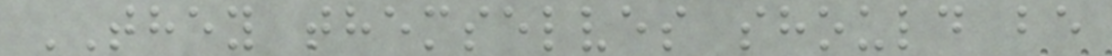THEY themselves should be
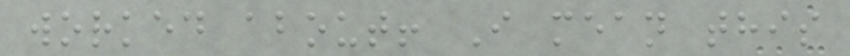worked about! I mean this
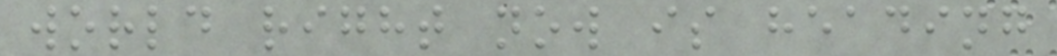world right now is heading
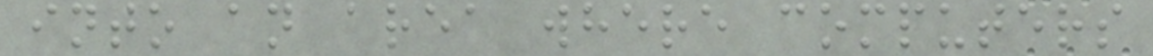into an area where computers
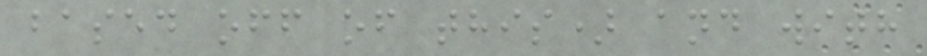based off of this) and with
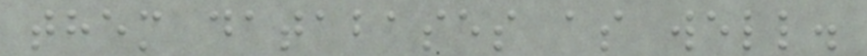them databases as well.
